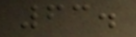63.
